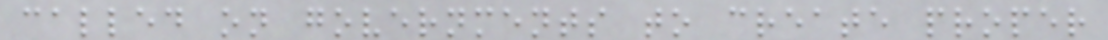called on governments to create proper
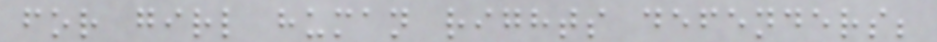for girl human rights defenders;
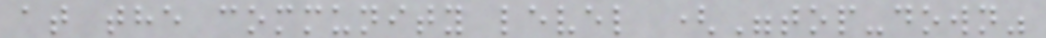at the community level ("top-down"
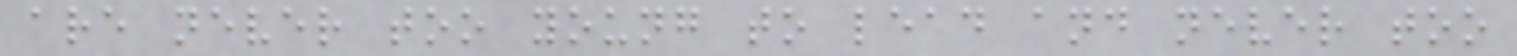are never too young to lead and never too
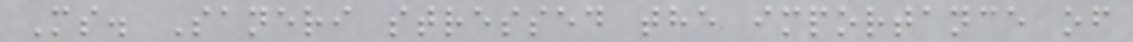Ms. Saneri stressed the importance of
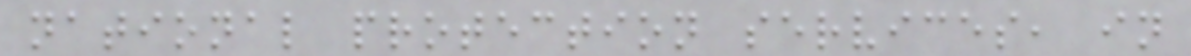national protection services, in
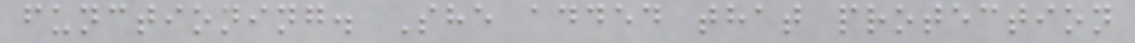functioning. She added that protection
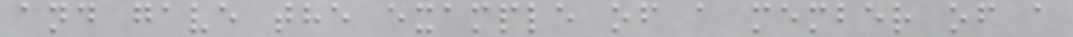and gave the example of a member of a
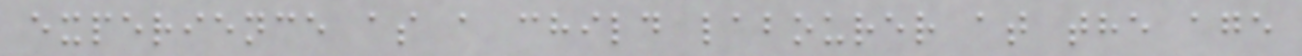experience as a child labourer at the age
